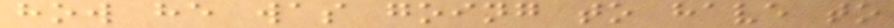how he was going to have to
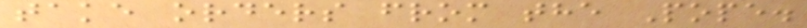take orders from the Pope.
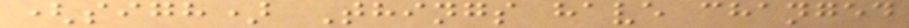(sigh) Things have changed
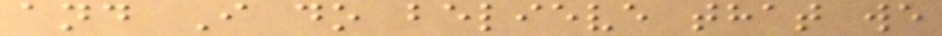and I do believe that we
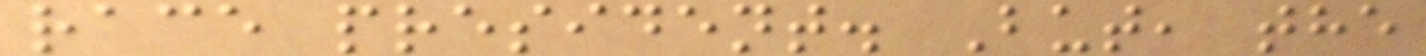race president. But, the
